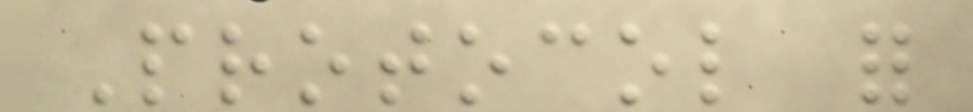Protocol for
